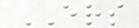ERS
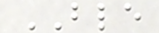BLE
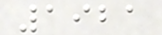1921
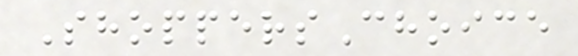ShoppersChoice
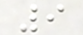9
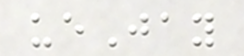ueJay
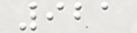921
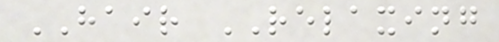HAIR RELAXING
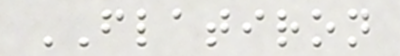FLATIRON
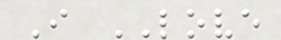I LOVE
